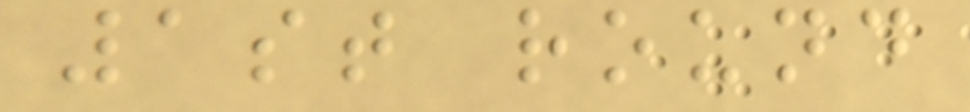1st round
